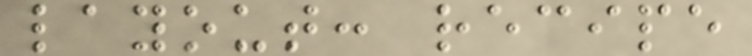layout: recipe
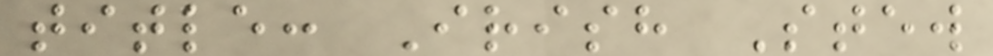title: Irish Stew
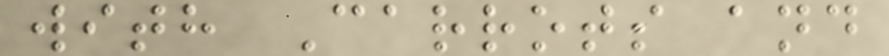with Carrots and
